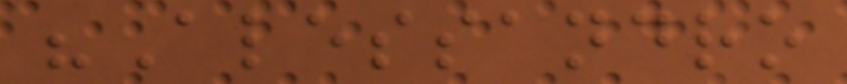"Alessandro
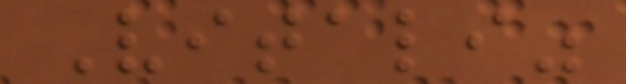Vitali"
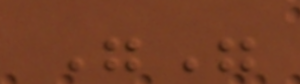""
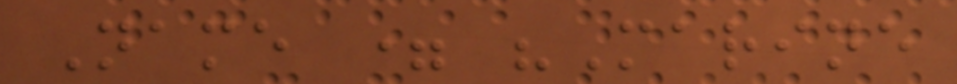Name = "Marine
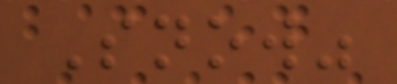Snow"
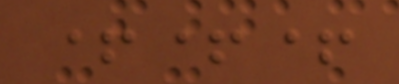+++
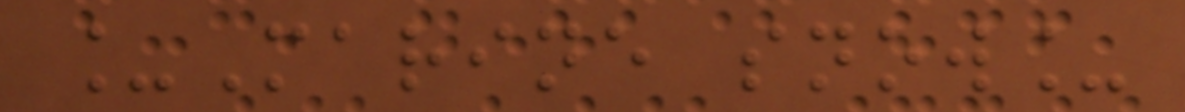_Marine snow_
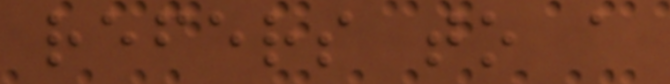refers to a
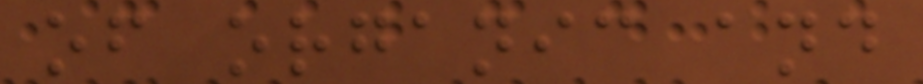of organic and
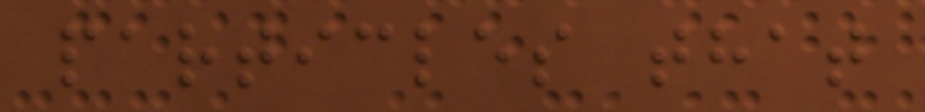particles that
